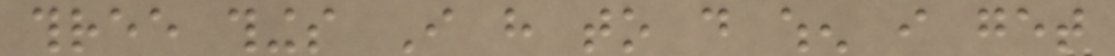three things I have to do when i get
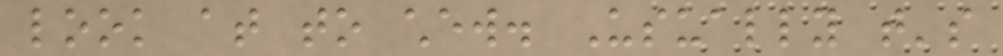look at to chew. Usually that's
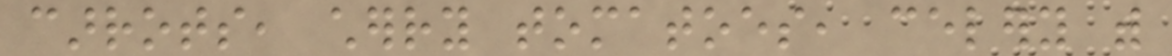carrots, cherry tomatoes, celery with
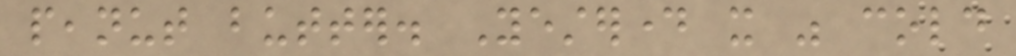peanut butter. Yesterday it was cold
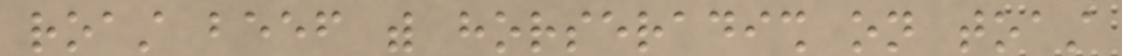roast beef with horseradish on toast
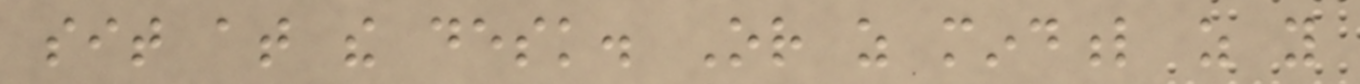sit at the desk. Or as mindful as you
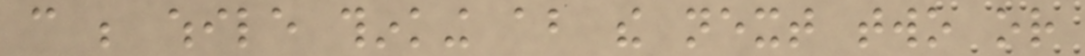can be while thinking about the next two or
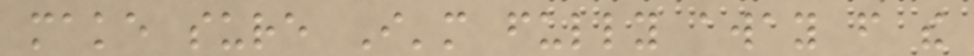make sure I'm fully away from the
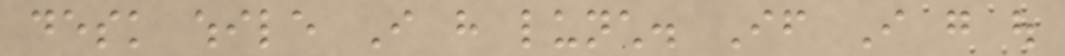desk while I have lunch. If I go out
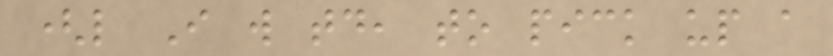(like I will today, to pick up a
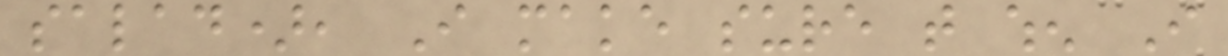salad), I make sure that when I
